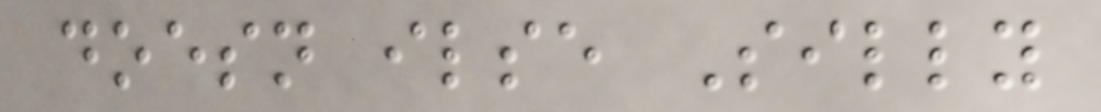doesn ilse Silly
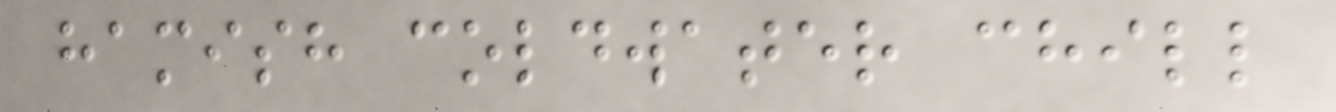hamish coldwater chill
